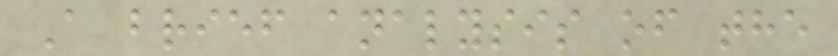A brief analysis of the
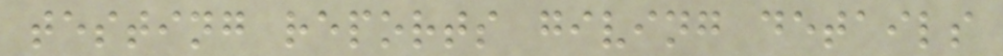testing reports giving details
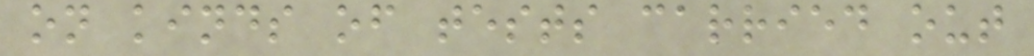on kinds of tests carried out
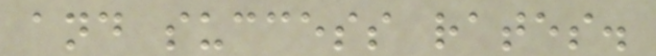and success rates.
